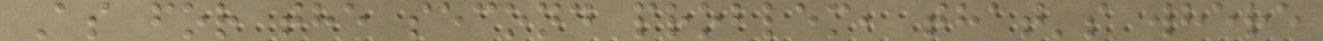As for the second problem, that's where
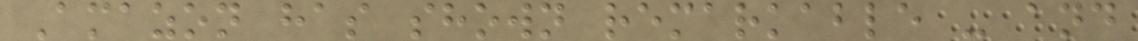Amazon has shown remarkable - and
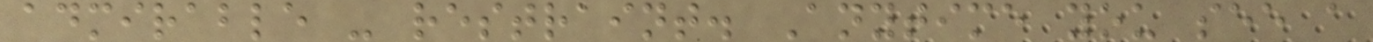admirable - restraint. Anytime you see a
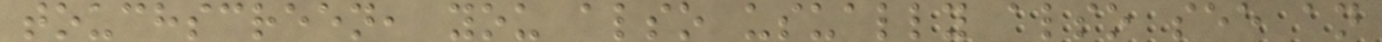touchscreen, you also usually also see an
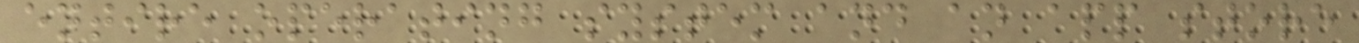entire operating system and an app store
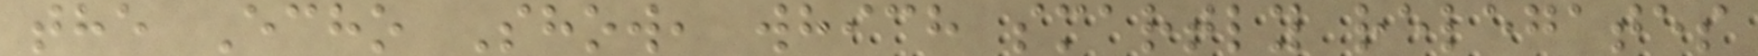the Echo Show, which smartly relegates
